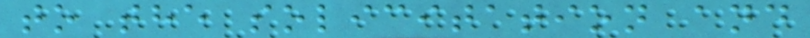to the solicitation and
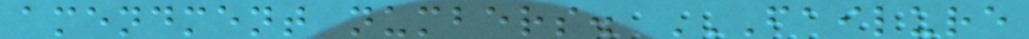amendment numbers. FAILURE
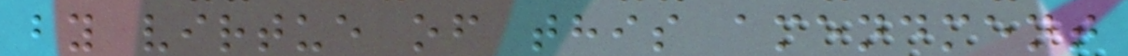by virtue of this amendment
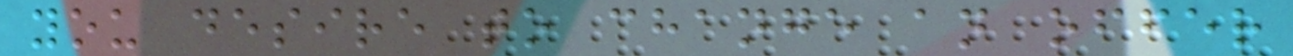you desire to change an offer
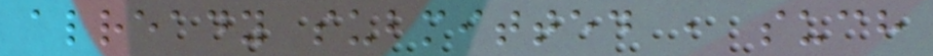already submitted , such
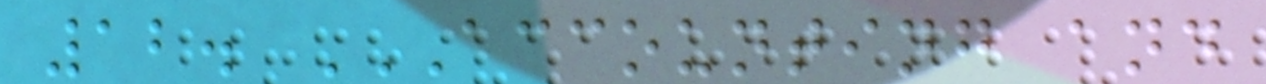12. ACCOUNTING AND
